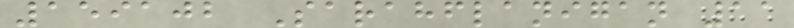159102 Sarahflanigan 11
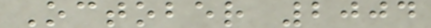October 2004
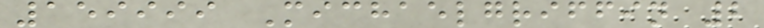159999 Michaelgriffin 2
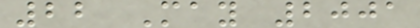22 May 2001
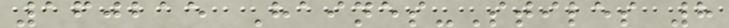160215 Haines-Stiles 8
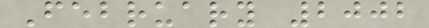February 2002
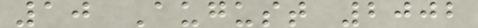10 August 2002
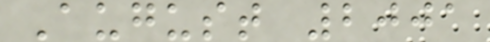August 2001
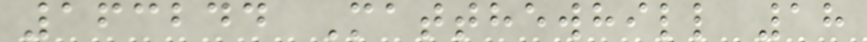163244 Matthewhill 18
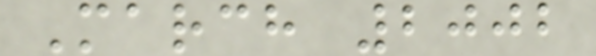March 2002
